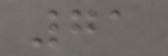71
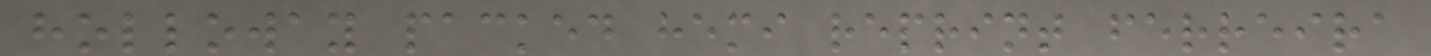holloway packed hemi reprint ferreira
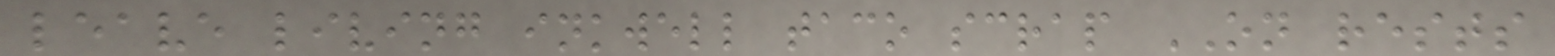leave living inkwell taco scrap ON rests
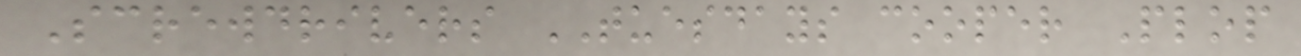Screwdrivers TUESDAYS cooper Plop
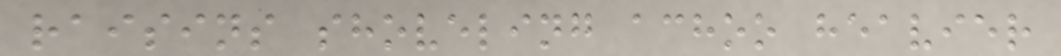raisins shoveling achoo heavier
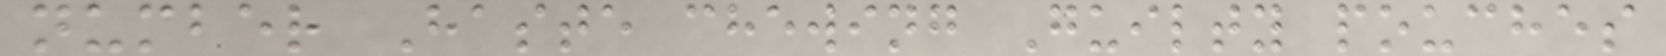number Haste chewing Guilty pouches
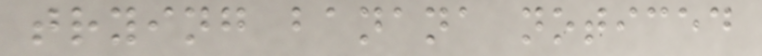trying banana noticed
